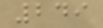249
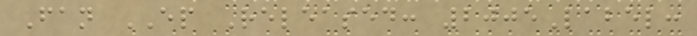Fan EP Released: 2005Label:
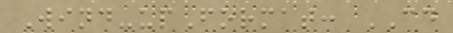Wind-upFormat: CD
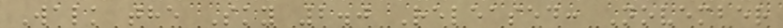Walk the Sky 2.0 Released: November
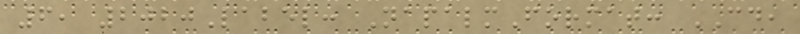6, 2020Label: NapalmFormat: CD,
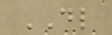DL
